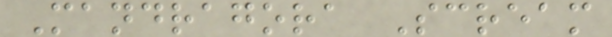Mandragora Scream
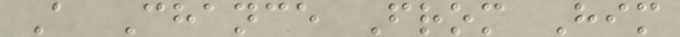A Chance From Him
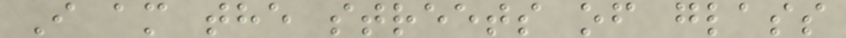I am the streets of glass
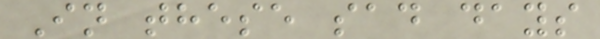In these sad days
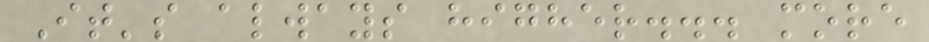It's always higher... more
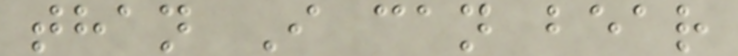than I can bear
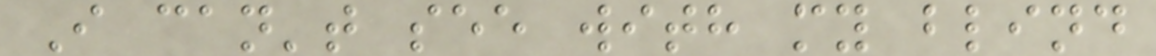I can't see with my blind
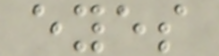eyes
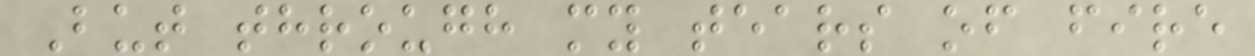But through my tears of fire
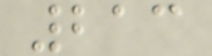213
